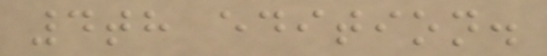4th edition.
